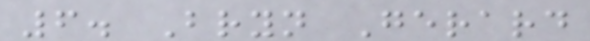6. Bryn Gerard
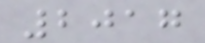2017
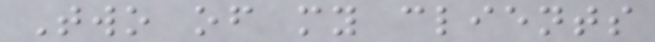Two of my clients
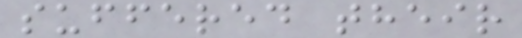suffered their
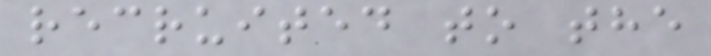recruited to the
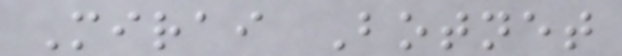Mirai Botnet
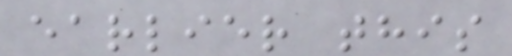earlier this
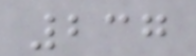237
